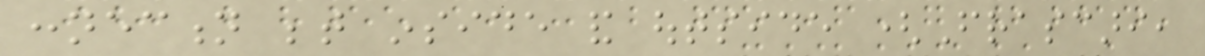connection between inside and outside (Frascari,
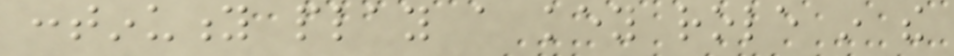continuity play a key role in the
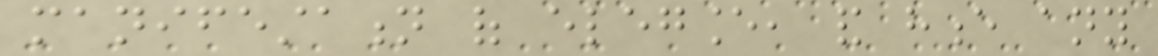manifestation of elegance, and hence any
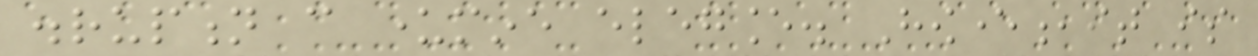disruption can undermine elegance. However,it is
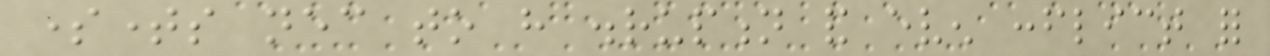sometimes necessary to have disruption and even conflict for
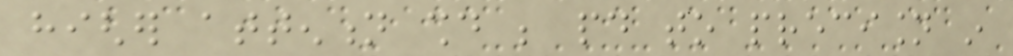higher attention should be paid to precision in
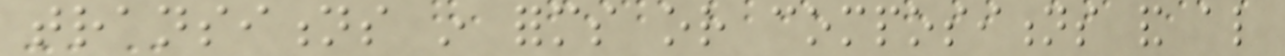transitions in forms or compositions and also
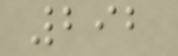292
